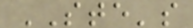STE's
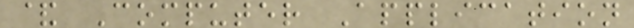& Computer Application
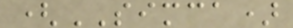(SIMCA)
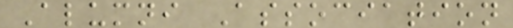Alumni Association
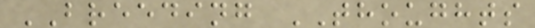BREEDING THOUGHTS
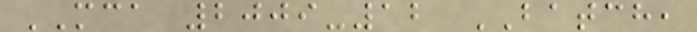MCA 2009-12 BATCH,
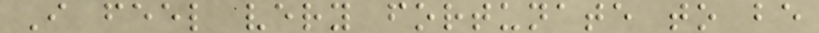I feel very fortunate to be
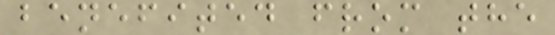benefited from the
